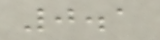0.1
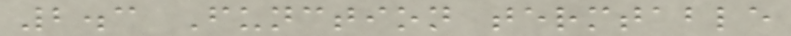2.3 Function termtable
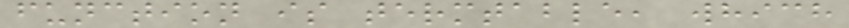function is termtable, which
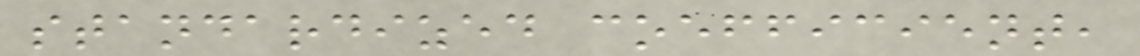standardized coefficient,
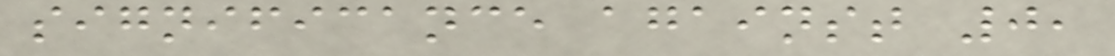significance against 0,
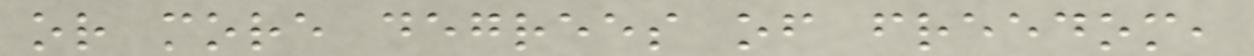or more degrees of freedom,
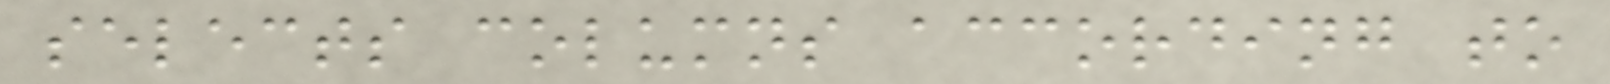selects columns according to
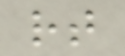rt
